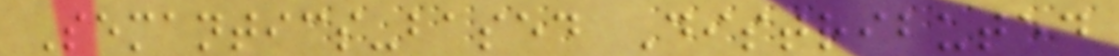Semantics-based Distributed
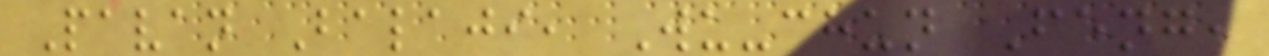Pavan Balaji, Wu-chun Feng,
